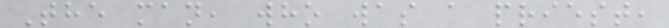The man, who was a priest,
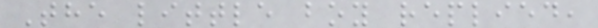The little boy replied,
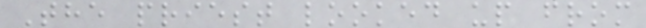The priest looked up from
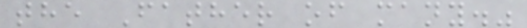the Father of many."
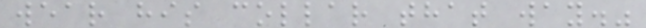wear his collar that way."
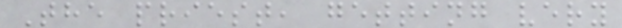The priest, getting very
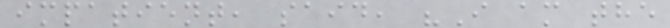impatient, said, "I am the
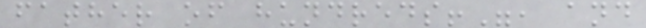father of hundreds!", and
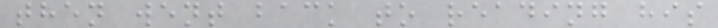then went back to reading his
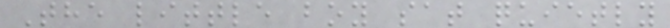The little boy sat quietly
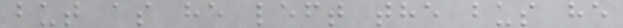but as he left the bus he
